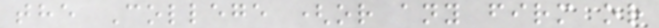the College (or any firm or
